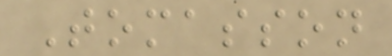Tomasson
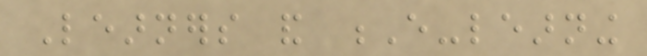Learners and E-learning
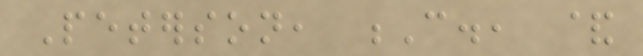Peterson, C., &
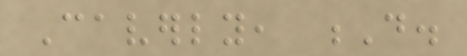Caverly, D.
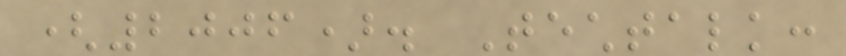(2006). Techtalk:
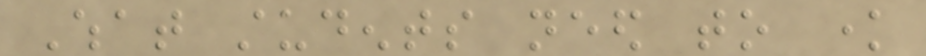What students need to know
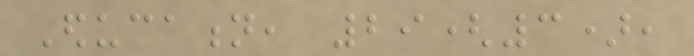Education, 29(3),
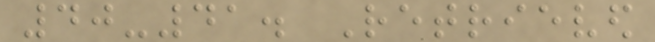40-41. Retrieved
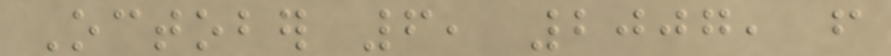October 6, 2007, from
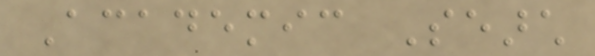Academic Search
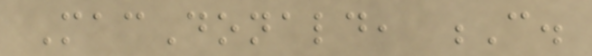MacDonald, C.
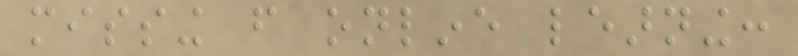missing from online learning:
